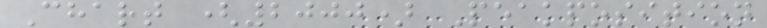Chart (2000) Peakposition
